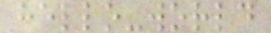hello-world
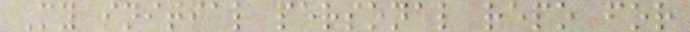My initial personal repo for
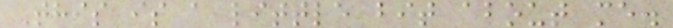This is a little bit about me.
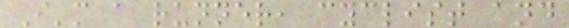I'm a runner, cyclist and
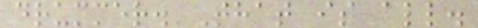drummer. That is all.
